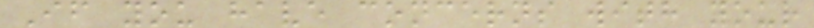If you have concerns with your
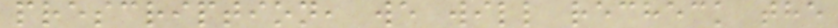prescription, we will recheck the
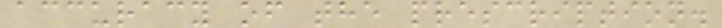accuracy of the prescription.
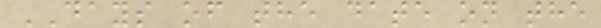DAYS of the date on the
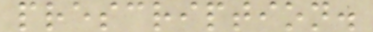prescription.
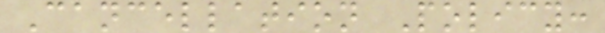Cancellation Policy:
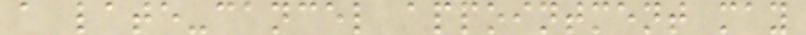a late-cancel appointment may
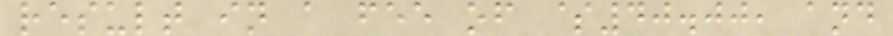result in a fee of $40.00, and
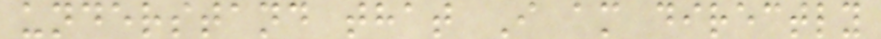understand that I am directly
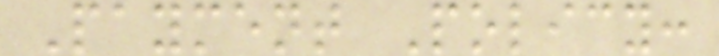Payment Policy:
